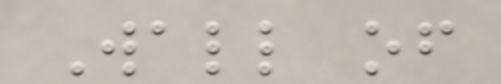Wall of
